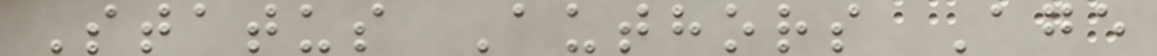Status Authors Age
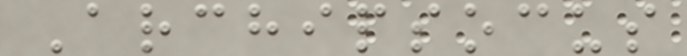Archipsocus
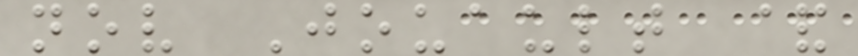nov Jouault &
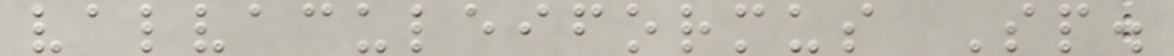valvaculeiformus Sp.
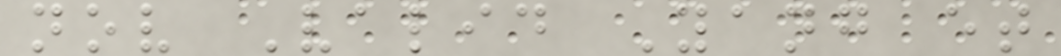nov Valid Yang et
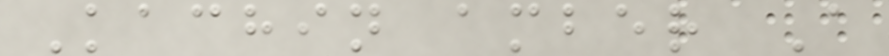Kachin amber A
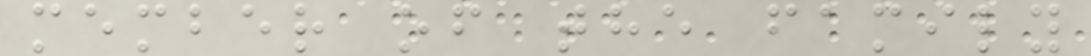member of the family
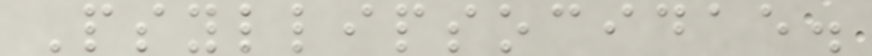Psyllipsocidae.
